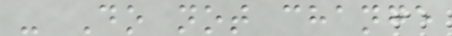- Do not change
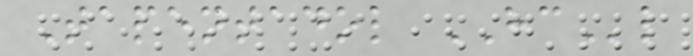Tapentadol HCl
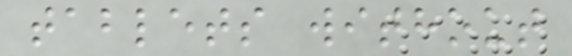tablets without
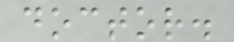doctor.
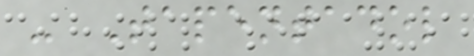- Tapentadol
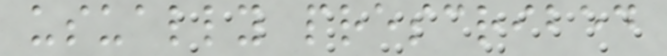usually prescribed
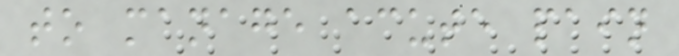to manage acute pain
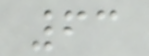63
